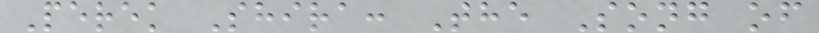Perek Shira: The Song of
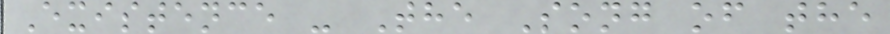Existence - The Song of the
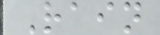Rain
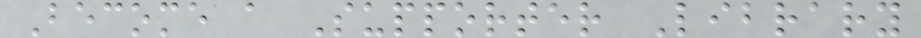Become a Supporter Library
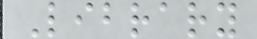Library
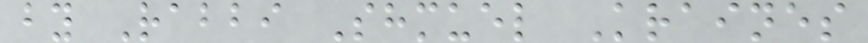by Rabbi Shmuel Kraines
